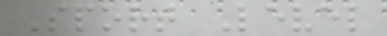Sport Level
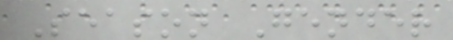Season Gender
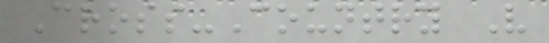Cross-Country V
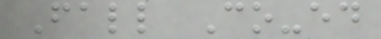Fall Co-ed
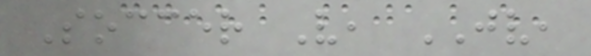Soccer V, JV,
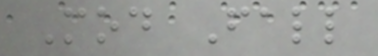Mod Fall
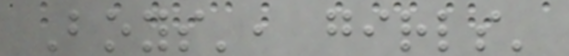Boys', girls'
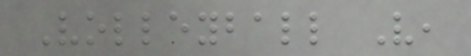Volleyball V,
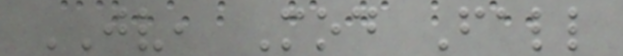JV, Mod Fall
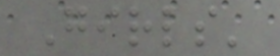Girls'
